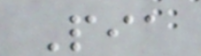Pia
